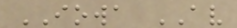IOWA AV
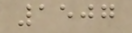1507
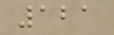121
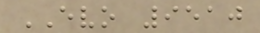EVO 9510
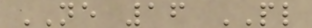NE 16 PL
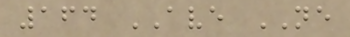164 AVE NE
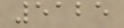5125
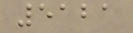5121
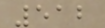512
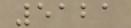5121
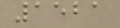1521
